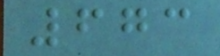673
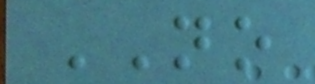NO
